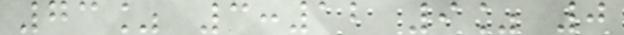73% 3:12 9% 0
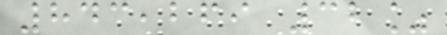843,269 32%
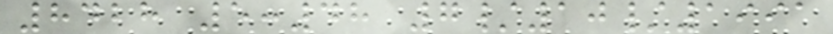8428 5:48 7/10/1991
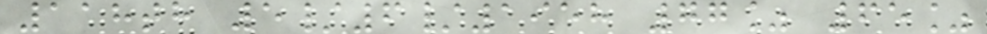118th 5/6/1958 77% 65%
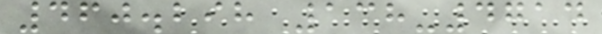460.298 138-4714
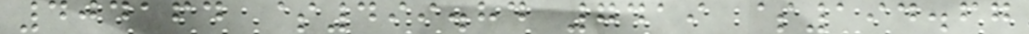404164 $499.84 7419 $194.67
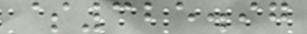$325.97
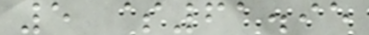5 $61.95
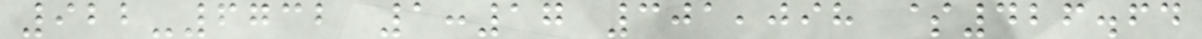922-6732 1:17 301,098 $426.64
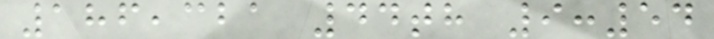186,321 44th 9:54
